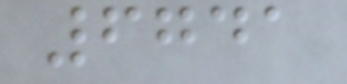6741
